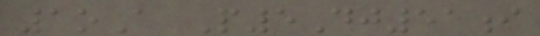1oA P5Dj51i
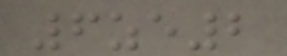6ze2
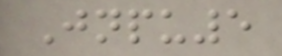Jnpu5
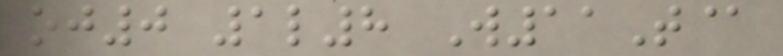oj0 1l8 W11T@
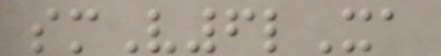smV6lXa
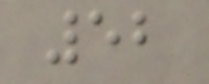52
